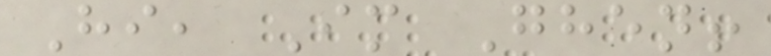Hi, Im Ghen!
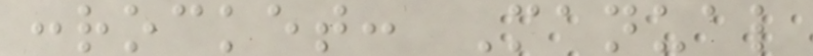:rocket: Manual
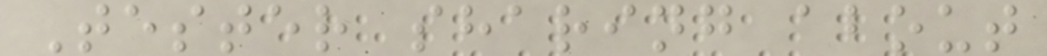Tester sharing about
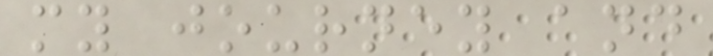my journey and
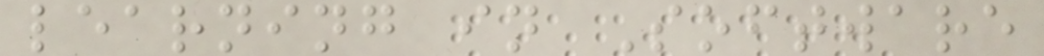learning in Software
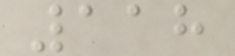118
